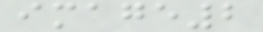image2
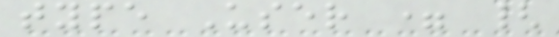type User = {
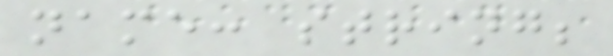name: string;
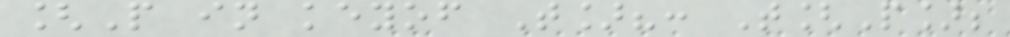[P in keyof T]?: T[P];
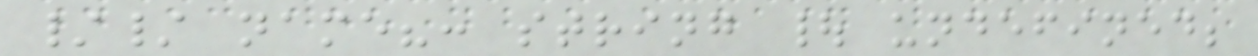// name?: string | undefined;
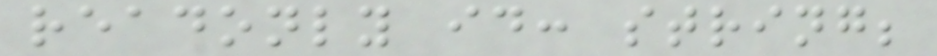readonly id: string;
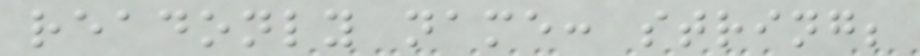readonly name: string;
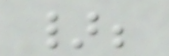};
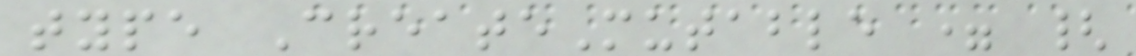type CreateMutable = {
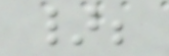};
